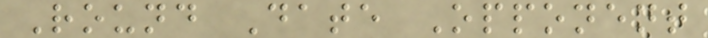Round Date Opponent
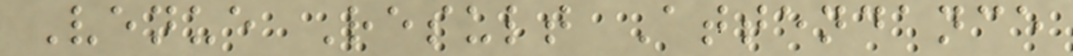Venue Result Attendance
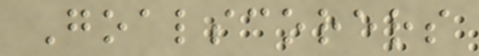Goalscorers
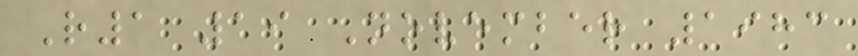R1 19 November 1983
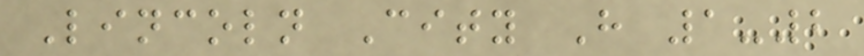Lincoln City H 1-2
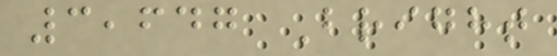3,647 Bright
